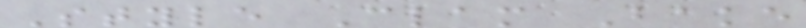Style Clam Bake
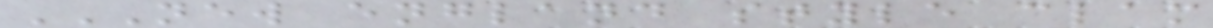NEW ENGLAND STYLE CLAM
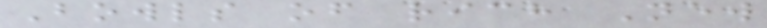Bowls of rich New
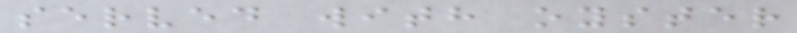served with oyster
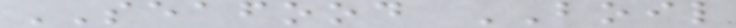SEAFOOD BOIL
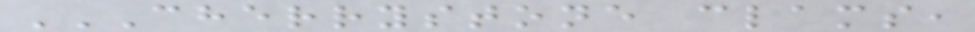CHERRYSTONE CLAMS,
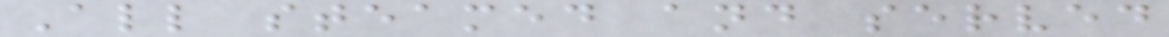All steamed and served
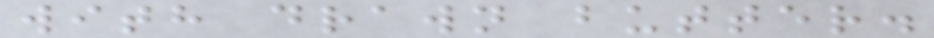with drawn butter.
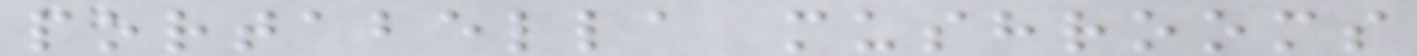portabella mushrooms
